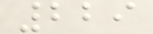229
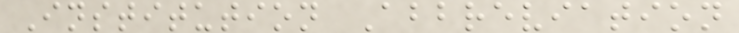Institution Abbreviation
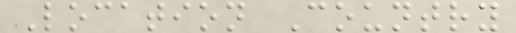Location Country
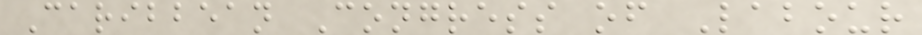Caribbean Congress of Labour
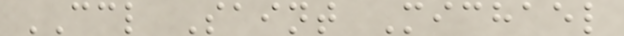CCL Saint Michael
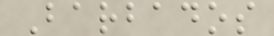Barbados
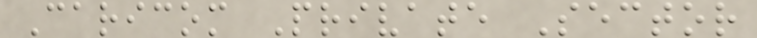Caricom Private Sector
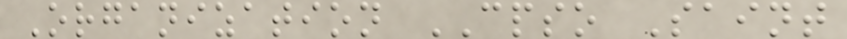Organization CPSO Saint
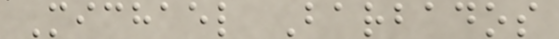Michael Barbados
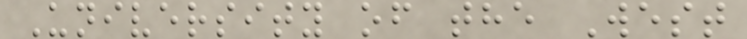University of the West
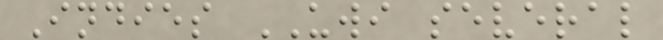Indies UWI several
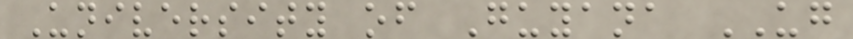University of Guyana UG
